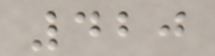420
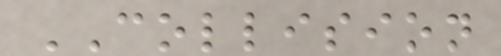COLLISION
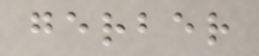gerber
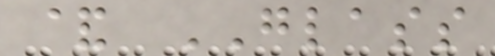& GLASS
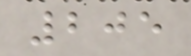205
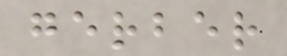gerber
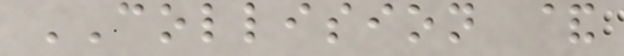COLLISION &
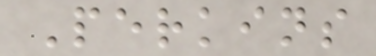Perkins
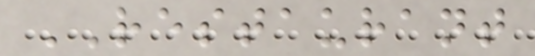RESTAURANT
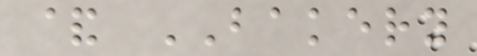& BAKERY
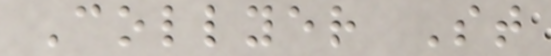Collyer St
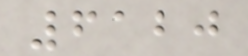6120
